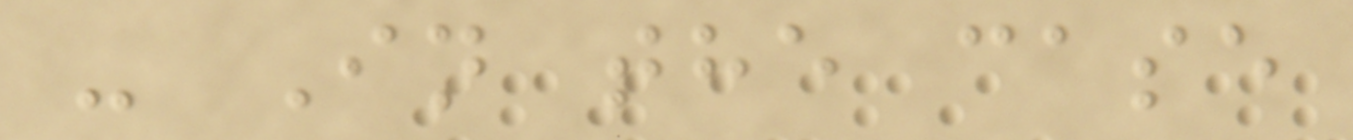- In the case
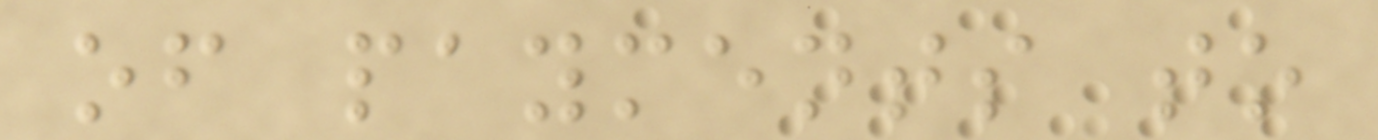of payments to
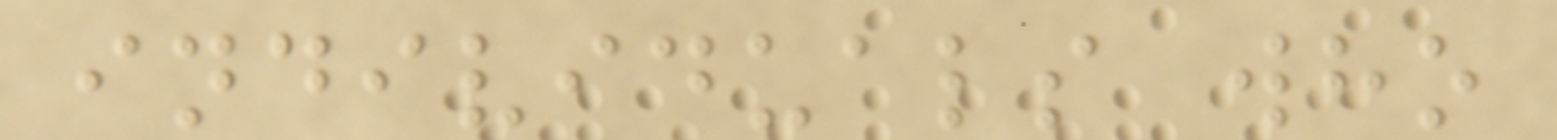individuals who
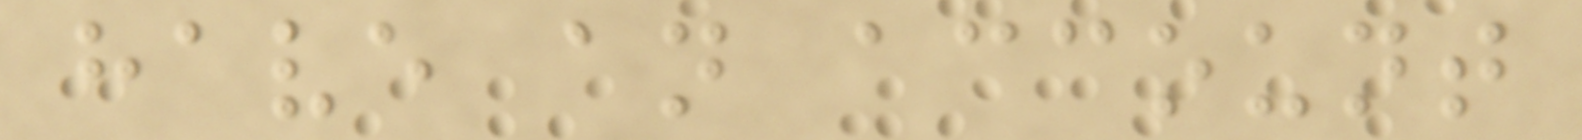have an account
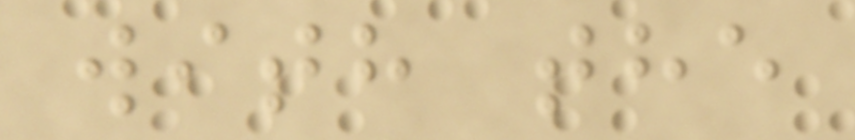with the
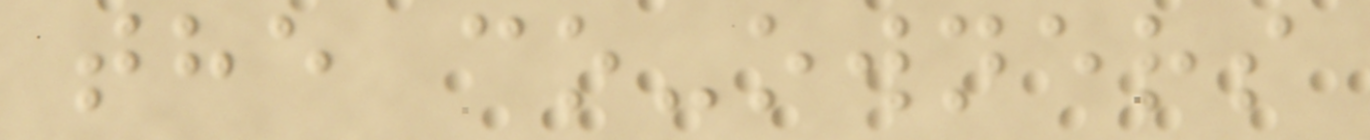the co-owners
